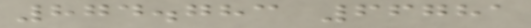874.783 66781
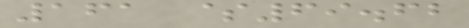161 $69.62
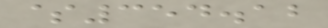$354.12
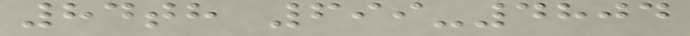84th 699-4804
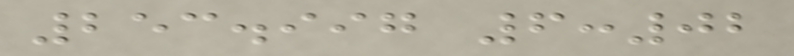253.997 6:02
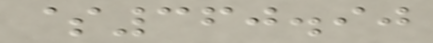$360.90
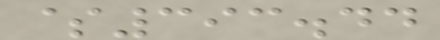$393.44
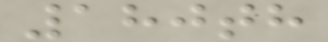180th
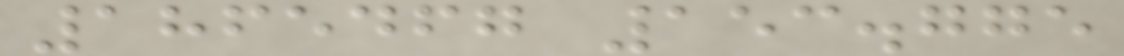1865467 153.775
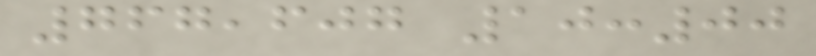767,607 10:00
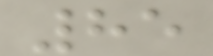85
